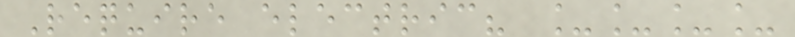Require electric? ____
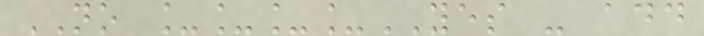NO ____YES - add
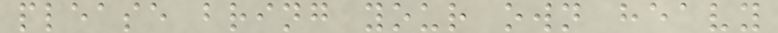please bring your own heavy
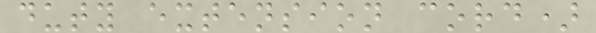duty extension cord)
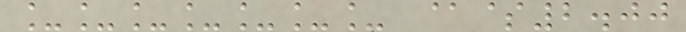_______ @$2.00
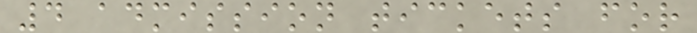4 admission tickets for
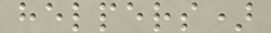helpers)
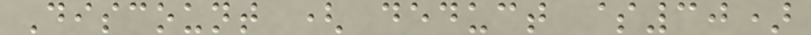Discount ( deduct $30)
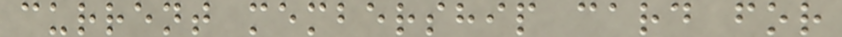current membership card for
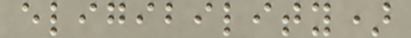eligibility)
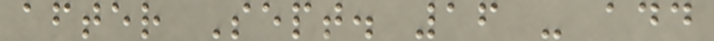after Sept. 16 - add
